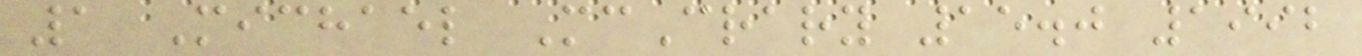1 Michael McCrary 15.0 1992
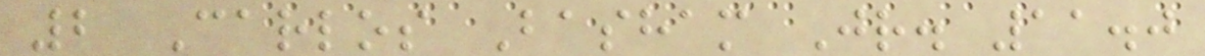2 Carlos Basham Jr. 11.0
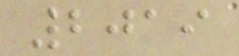2019
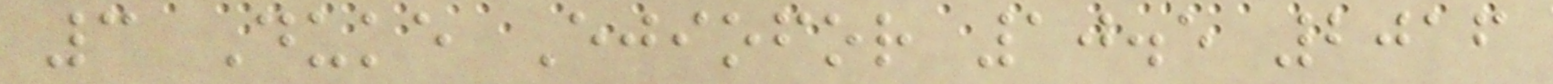3 Duke Ejiofor 10.5 2016
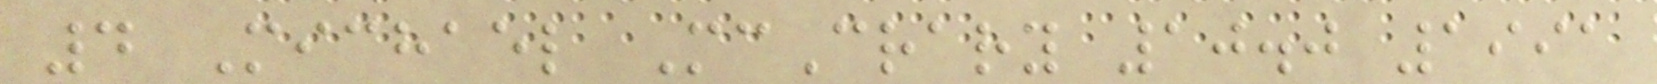4 Michael McCrary 10.0 1991
